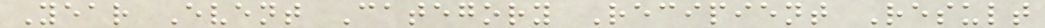Year Event Category Recipient Result
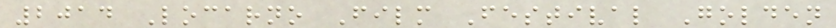2014 Locarno Film Festival Golden
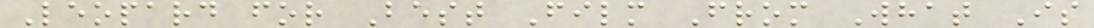Leopard for Best Film From What Is
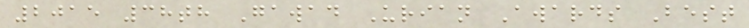2015 38th Gawad Urian Awards Best
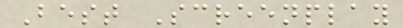Best Screenplay
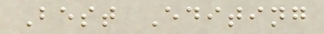Best Editing
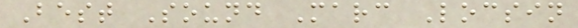Best Sound Marc Locsin
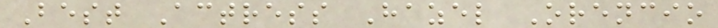Best Actress Hazel Orencio
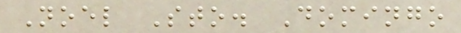Noel Sto. Domingo
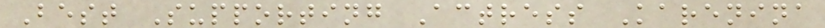Best Supporting Actress Karenina
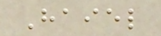Haiel
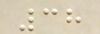38
